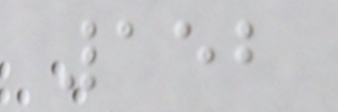152
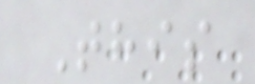This
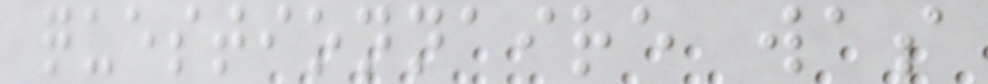questionnaire was
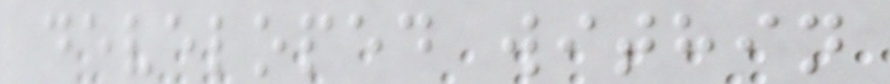developed within
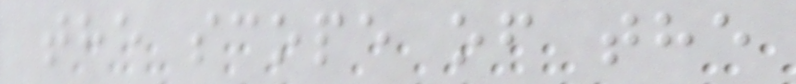the scope of the
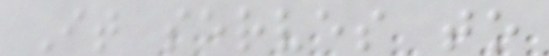It serves to
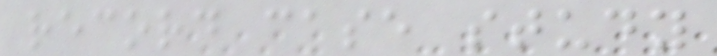record case study
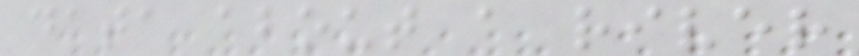data about a river
